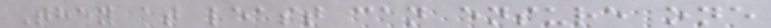They at least can ensure one
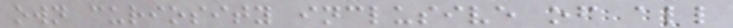own curiosity inclusive of all
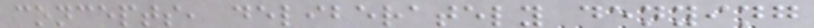concepts, deliberately denying
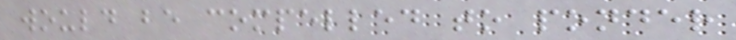would be compelled to ponder
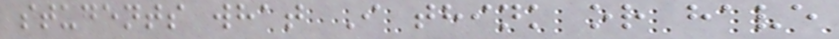students what I think or have
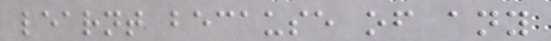learnt because of any
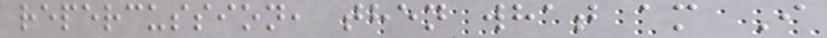repercussion, then what am I
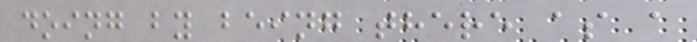doing by being there as a
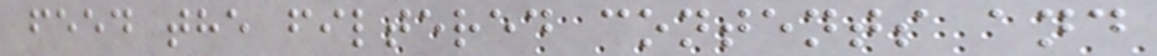feed the filtered contents and
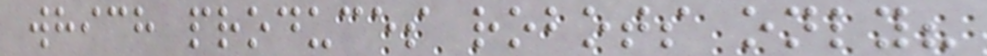which produces robots only?
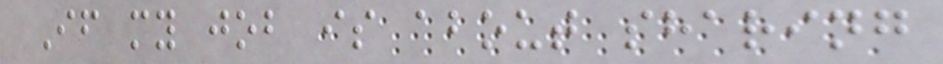If my job is about sharing
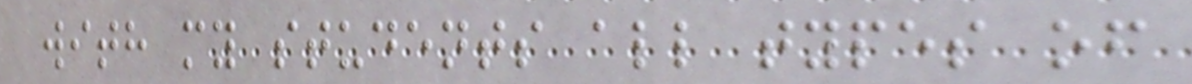with my students all types of
